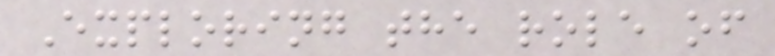Exploring the role of
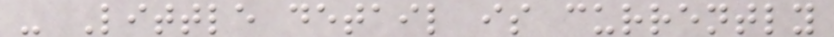- Little detail is currently
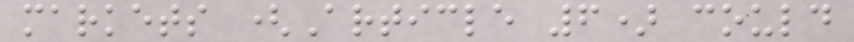markets (Article 6) could
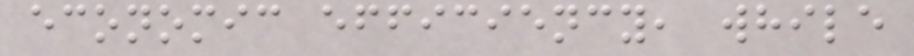economic efficiency, while
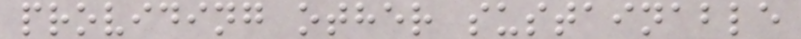providing other sustainable
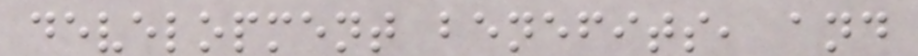development benefits, and
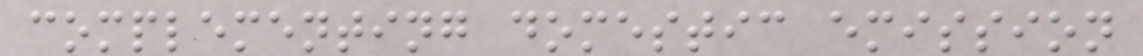complementing domestic emission
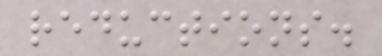reductions.
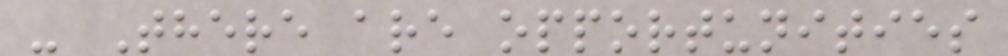- There are opportunities
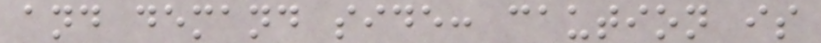and demand side: caution is
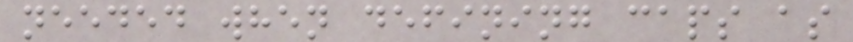needed when defining caps as
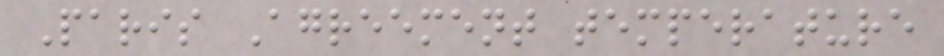Paris Agreement temperature
